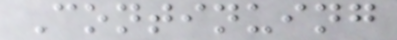Continuing
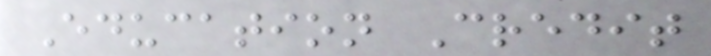Education Credit
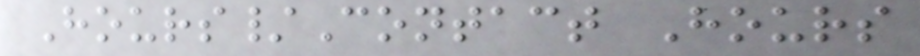Hours/Contact Hours
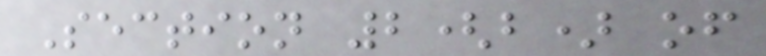Section 2(b) of
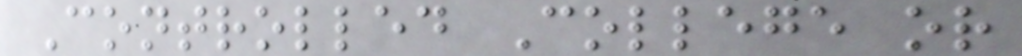Controlled College or
